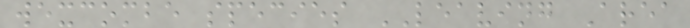wexcombe species LEAVING Area
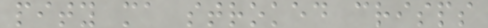pity ma stroked crisps
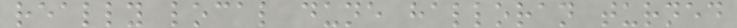really local dune halloran turned
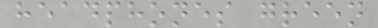headphones green
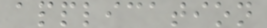application
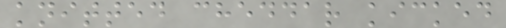knitted cheddar kicked
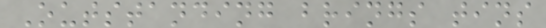Outstanding brings tins
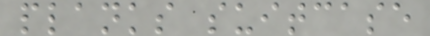planks suitcase
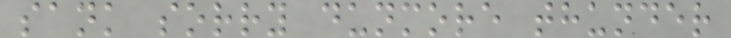sank sorry dunmore thunder
